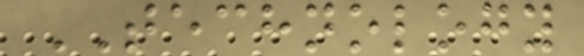TECHNOLOGY
